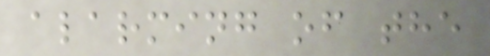alarming of the
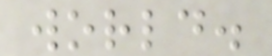world.
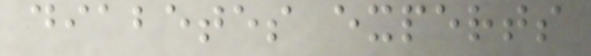diabetes experts
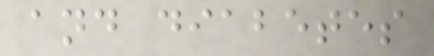and diabetes
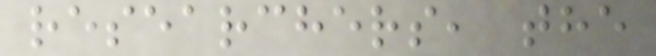researchers, the
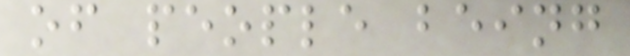of people being
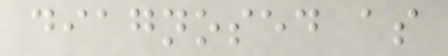diagnosed as
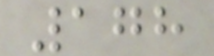178
